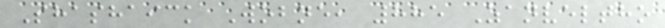Shashaick Wobne, 885 Zanveltho
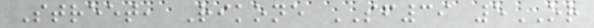Street, Rikone SF39 5OR
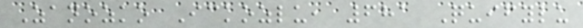Zanozko Ickozlu, 681 Quifylu
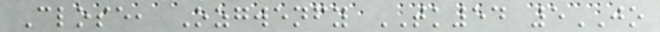Close, Ozgwenfy TK54 5JO
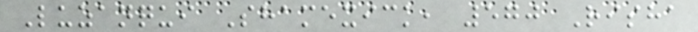Luzanqui Shamexick, 570 Risha
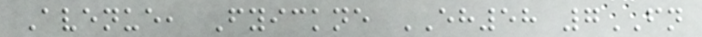Avenue, Fyickne EH58 7FN
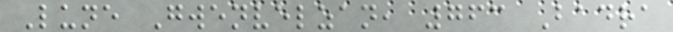Lune Gwenvelzan, 763 Badra
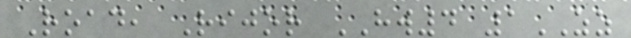Road, Rijor HW4 1ZZ
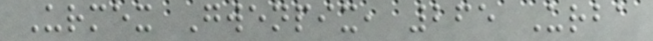Urmex Gwenpix, 265 Urba
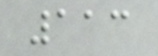113
